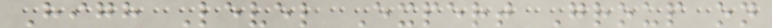High Level Expert Group on
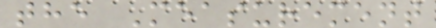the Measurement
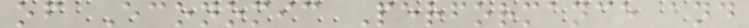of Economic Performance and
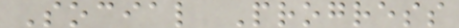Social Progress
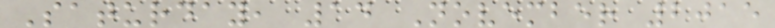Saturday, 14 November 2015
